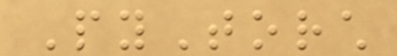PyTorch
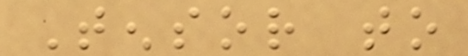Tensor to
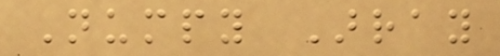Numpy Array
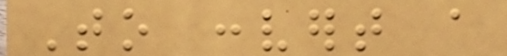To convert a
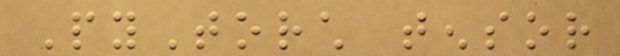PyTorch tensor
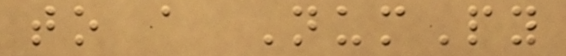to a NumPy
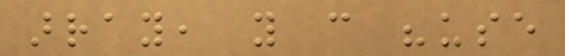array, you can "use
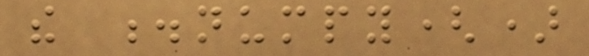the .numpy()
